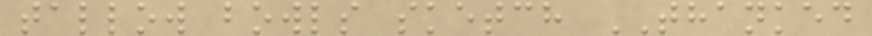tallow bowls sketch THANKED
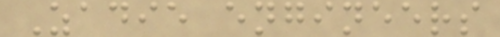Zadie engineers
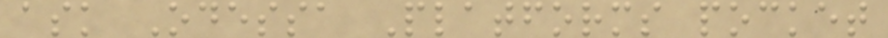ask Odessa Platforms pocket
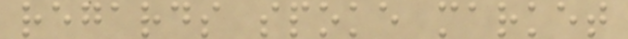regards spoke market
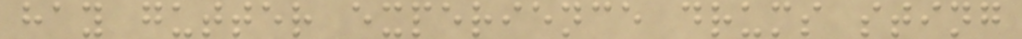hay gutter experience drums sting
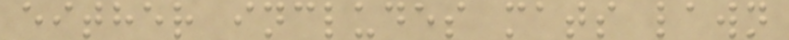either includes mats lawn
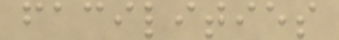facilities
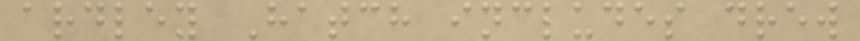ardley Hatch includes drew
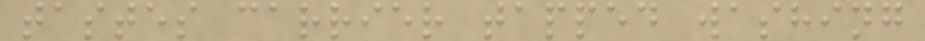tastes carrier tapped washing
